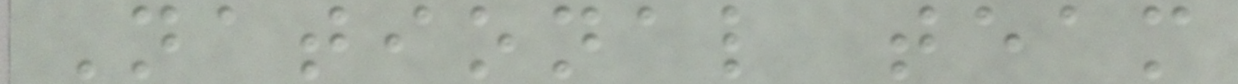National team
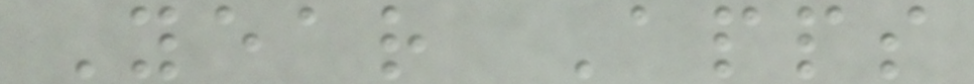Year Apps
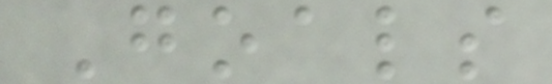Goals
